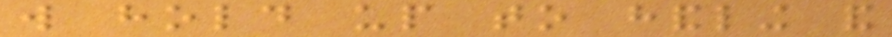will hold up to handling and
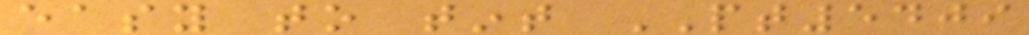easy to tint PT5409
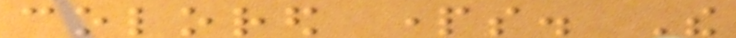colored parts. The
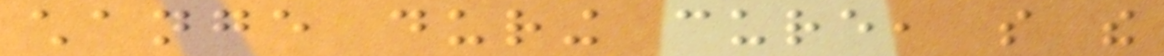change during cure, so the
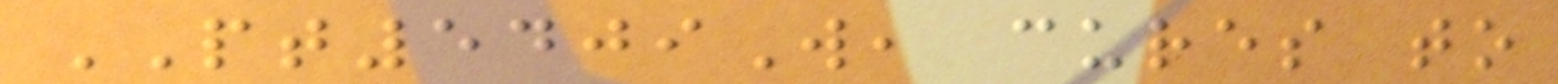PT5409W, cures to
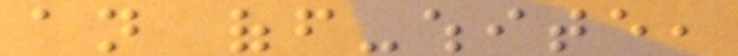an off-white,
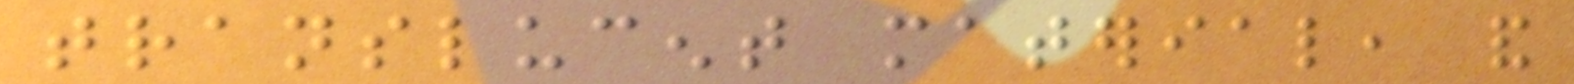translucent material, and
